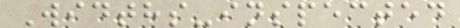Widths-inspected
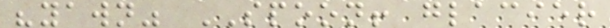"yawn" SPOON! glacier
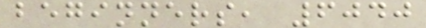beginners, 6040
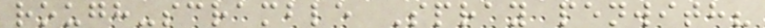rough-scramble Spray penwith?
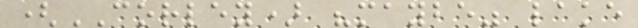(CORLEY) "maybe" lake
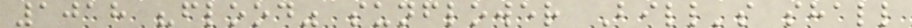1018 "flood" sunflower Bill's shall
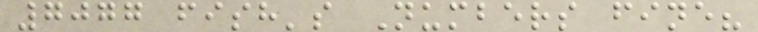7077 fish's Numbers fine?
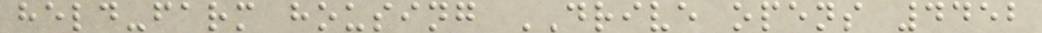held-farm housing DRIVE opens 4452
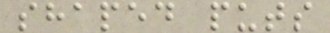shaped puts
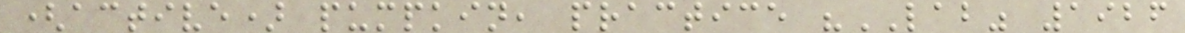(active) pumpkin, practice "LAB" 1926
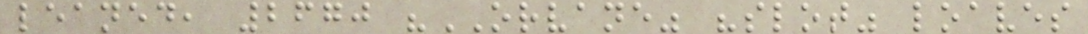leaned, 2670 "ORVANE" "slot" loaves
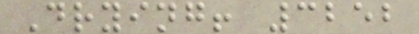Drying! 3252
